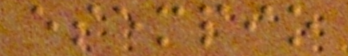esempio
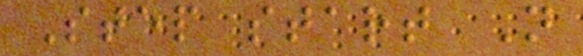Step start N
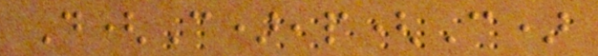D(C),p(C)
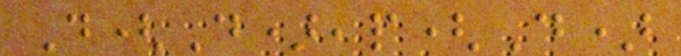D(D),p(D)
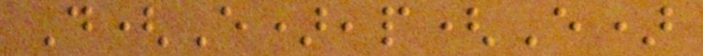D(E),p(E)
